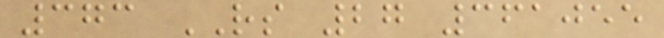373 RS 27 361055
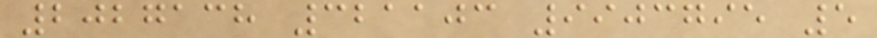2027138 321103 9903795 5
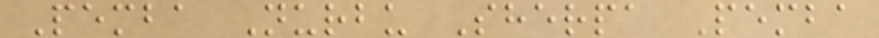Pemba Nurbu Sherpa Pemba
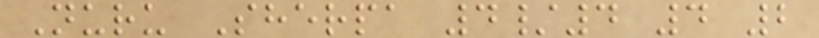Nuru Sherpa 4/4 4 2
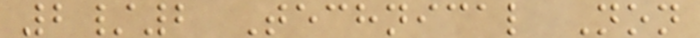2/2 Technical Non
